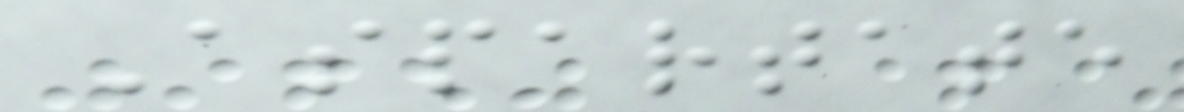Aspartate
